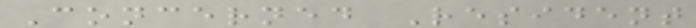Concerned Resident
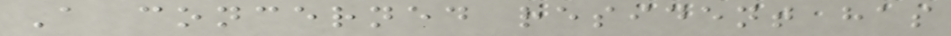A concerned resident has
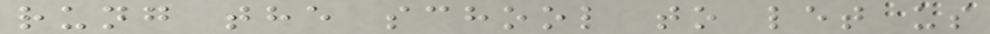rung the school to let us
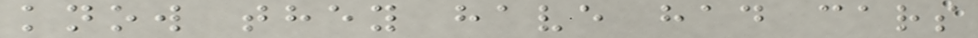know they have had cars
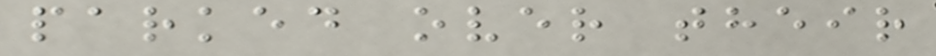parked over their
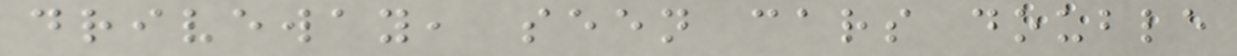driveway, seen cars double
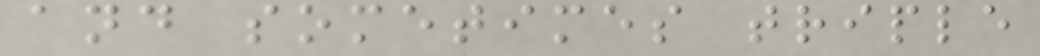and sometimes triple
